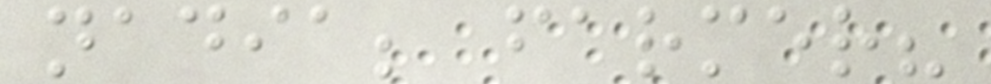nadia; farmer?
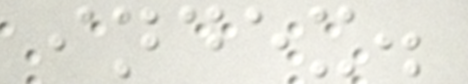index.
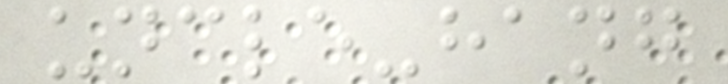uncle-hang
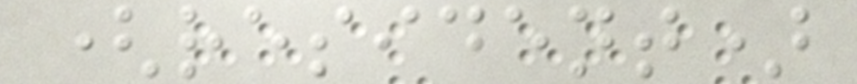(resident)
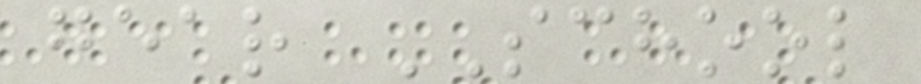gear SCHOOL
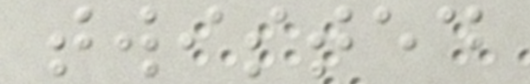twisted
